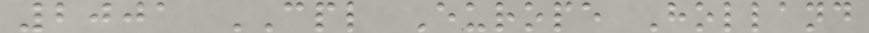2001 CPL Europe Holland
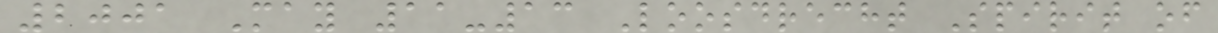2001 May 11-13 Loosdrecht Spirit of
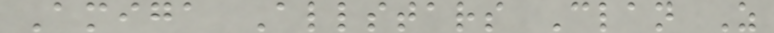Amiga Allstars Clan Z
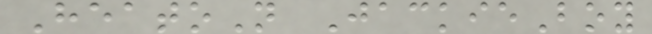HeatoN JackieBoy
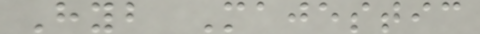Hyb Majestic
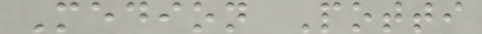Medion Potti
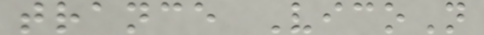trance VicoN
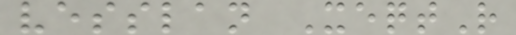vesslan XeqtR
